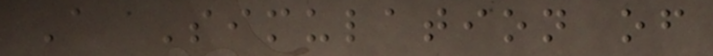A Simulation of
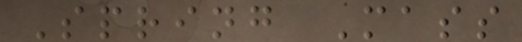Spring Mass
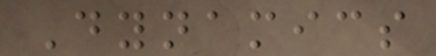Dynamics
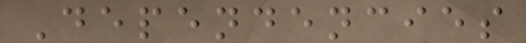Dependencies
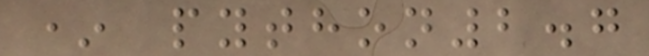* python2.7
